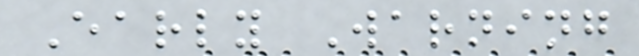Early Warning
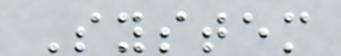System
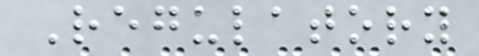Regulatory
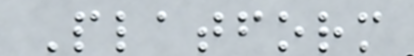Platform
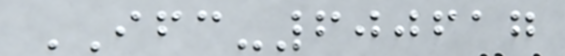IFC-600617
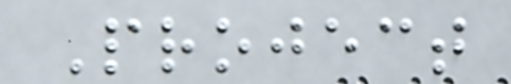Project
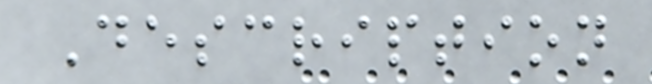Description
